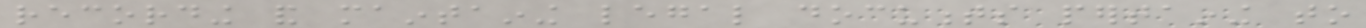recording and maintaining legal documents pertaining to
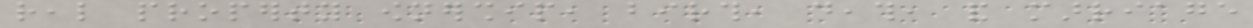real property ownership, birth, death, and marriage
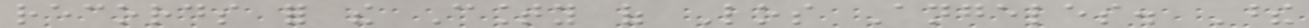records for the County of Los Angeles. These
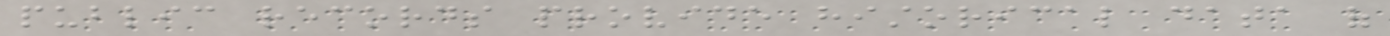public records provide historical data of
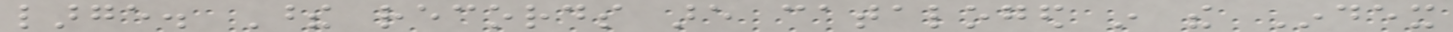large. These records are cataloged in the Index
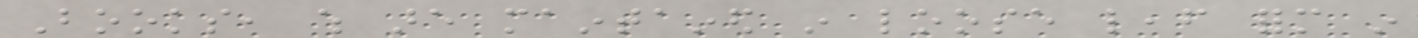Books, which are maintained in loose leaf form in
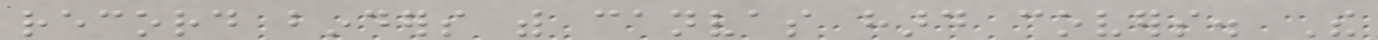record binders with canvas hard covers. The
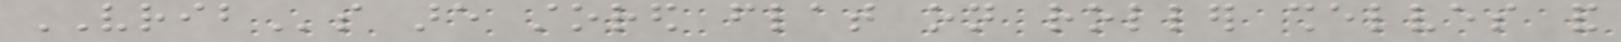VRIBs are stored flat on roller shelves and
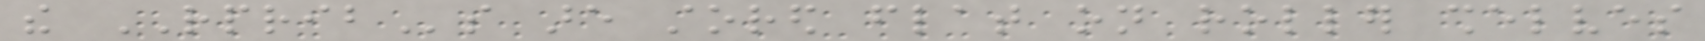the RPRIBs are stored flat on roller shelves
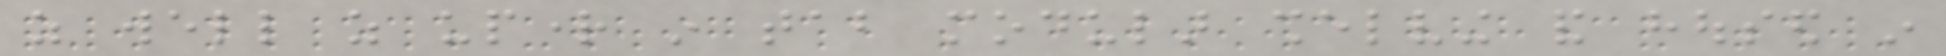as well as upright in tab modular shelving and housed in
